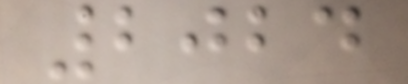2024
